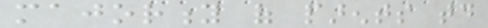majority of parents today
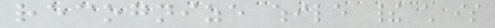recognize while their child is
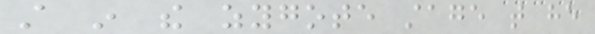still in the zygote stage that he
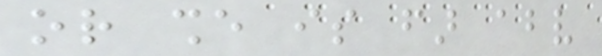or she is far above
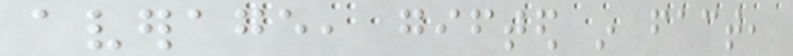average, gifted in fact,
